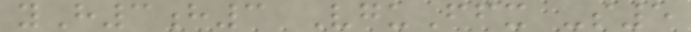yH3h3 VguFfx -s5
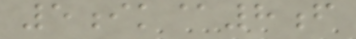5ik@8f
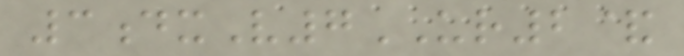3dxV7UR2&
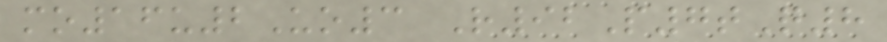mo16u2Uo3 R92P7tQ8
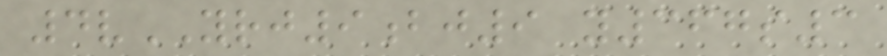4vYRJ9bj9 y367s3
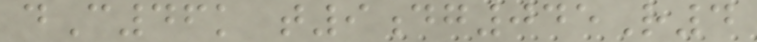dC46k t9dg045R4
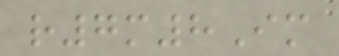r7m8Im
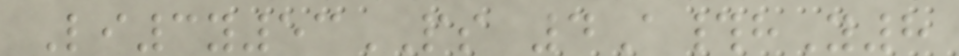Li3y53PS 4A#hY8
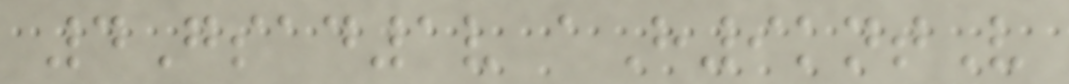4Gsad1v aH9kntV
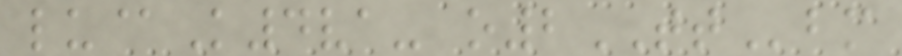lu@K4va- o2TTbm
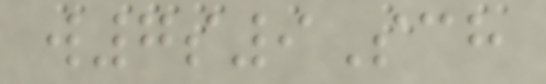w7s9Sch
